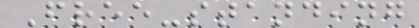Free-standing
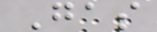Gas
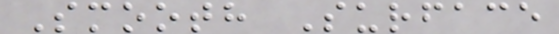Smooth Surface
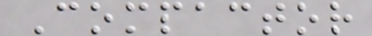Compactor
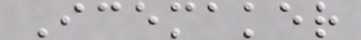Icemaker
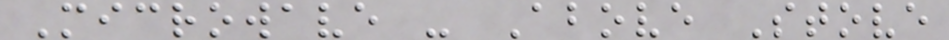Microwave - Above Stove
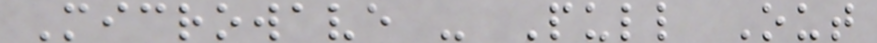Microwave - Pull Out
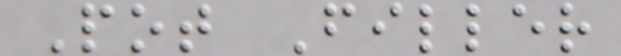Pot Filler
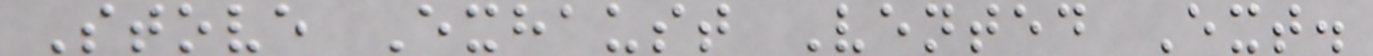Stove Exhaust Vented Ext.
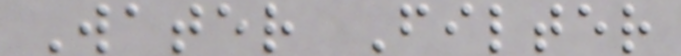Water Filter
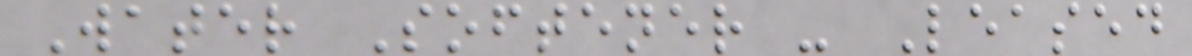Water Softener - Leased
